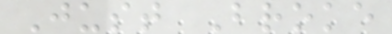Just Broke
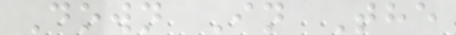Down In The
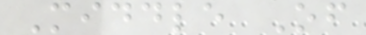Middle Of
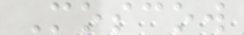Moscow
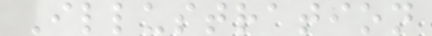Illustration
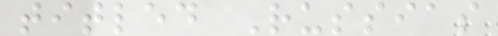titled Russias
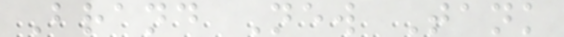Brand New Tank
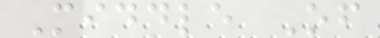Middle Of
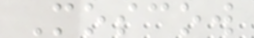Moscow
